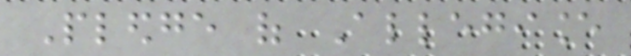Pledge of Allegiance
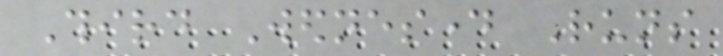Third Wednesday Runs
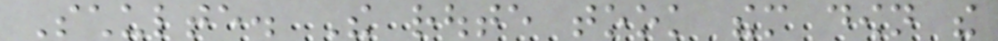Schulte. The route took them down the
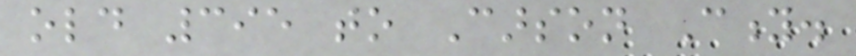old 395 to Carson City.
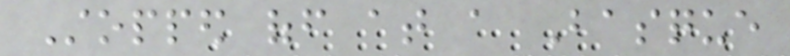Stopped off at a Basque
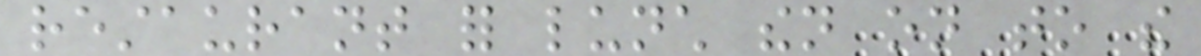restaurant for lunch then on to the
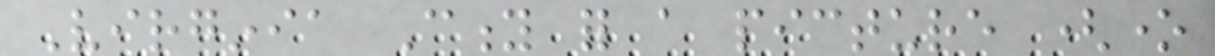Virginia City for a picture (one
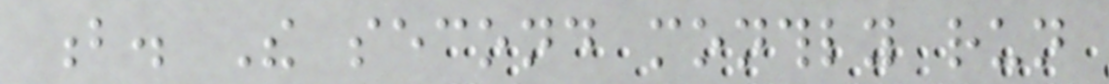b. The second monthly run
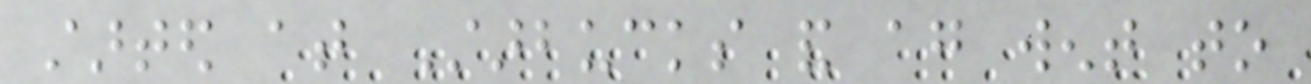started at Starbucks and again went to
